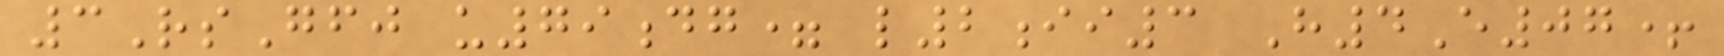3RsGfj u79dg= l2ii3 H4E07+
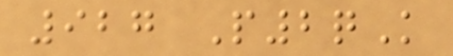927 P2qK
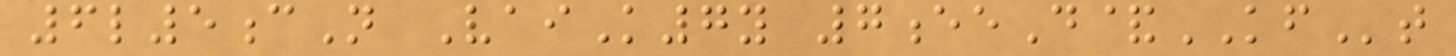6l5cN VaiK7y 7eeD&KFt
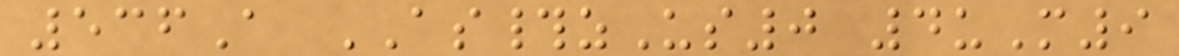536A AS#zUs0 4uM9
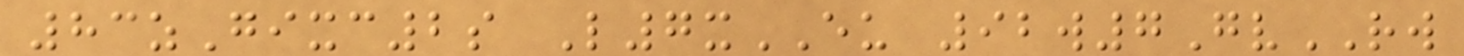83zGixc2s L7xEU 92w7GvRW
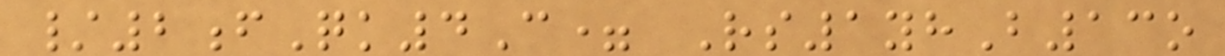/2fQk4C= Rs1yhB13o
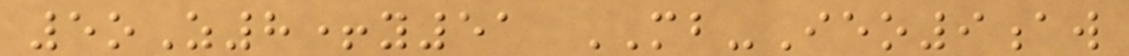5oZ8+y51 MB-Ieo9aw
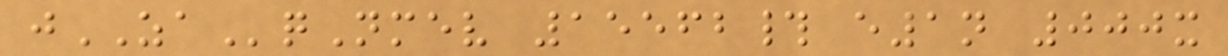jZAqNmev 15562# e1n 000x
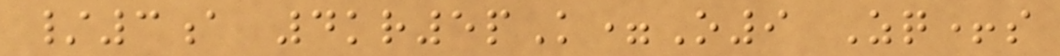/3a 4kr5pK=O9 Zq+s
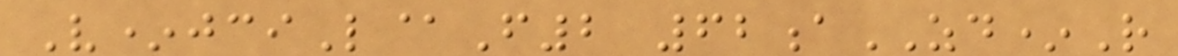V*jciL@F2 62aZD*R
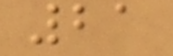21
